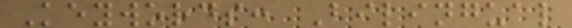Keywords: Bilingual
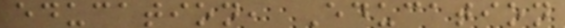education, Education
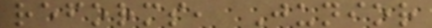reforms, Junior
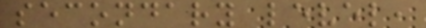secondary level,
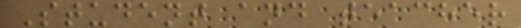Student and teacher
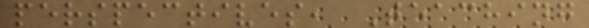perspectives, Teaching
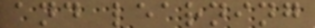and learning
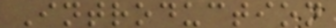Introduction
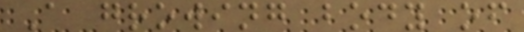A growing body of
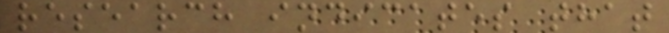research indicates that
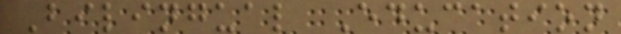Bilingual Education
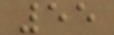55
